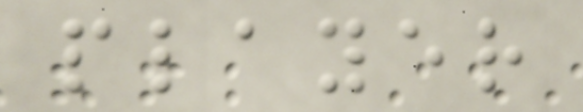player
